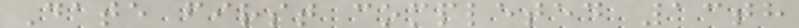Date first completed 13th
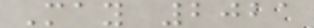May 2021
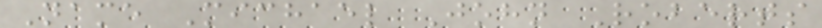Name Michael John Roberts
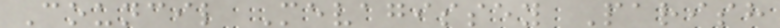Council Mevagissey Parish
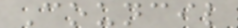Council
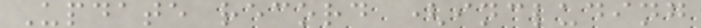Update record (including
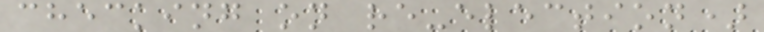checking on re-election)
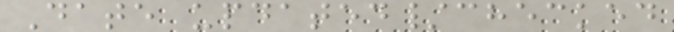Date updated/checked
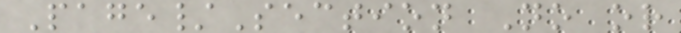Page/Section No or
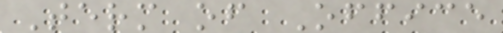Term of Office
